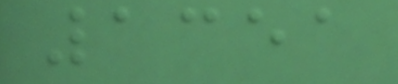1351
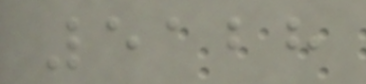5128
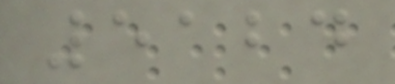5124
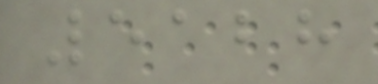5128
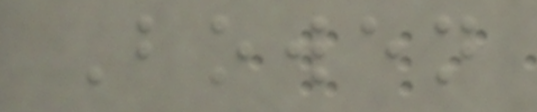Bowen
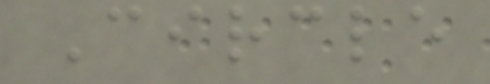Circle
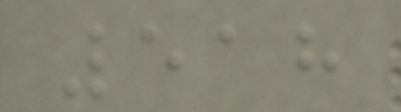518
